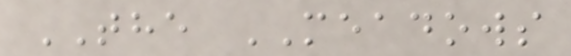THE MEADOWS
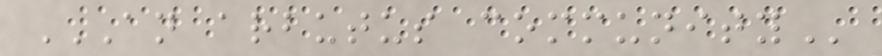AN ARBUTUS COMMUNITY
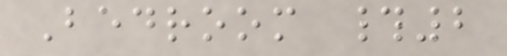Bedroom #2
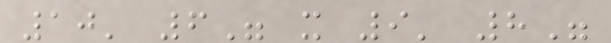10' 6" x 9' 8"
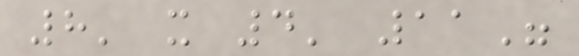8' x 4' 11"
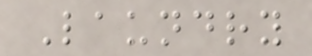Laundry
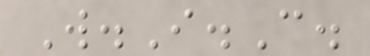W.I.C.
